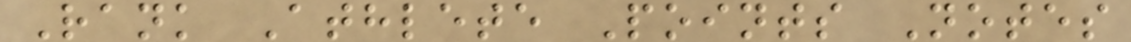Rank Athlete Points Notes
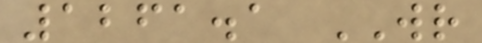1261.1 WR
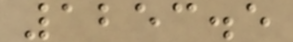1253.5
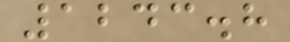1243.8
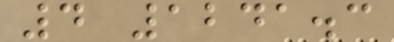4 1241.3
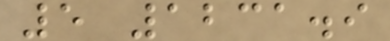5 1231.9
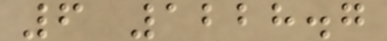6 1228.7
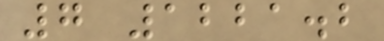7 1221.2
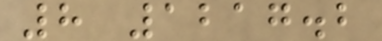8 1217.2
